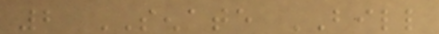2 SENATE BILL
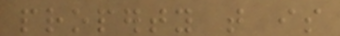property that is
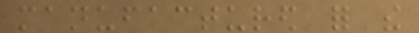manufactured for the
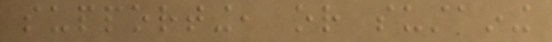supporting, or sustaining
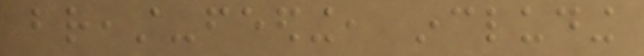breast-feeding, including
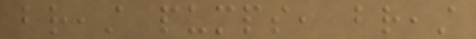breast pumps, breast
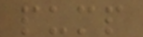pump
